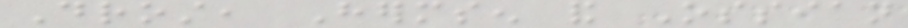Drost, Hermsen and Ossian
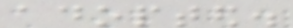adopted.
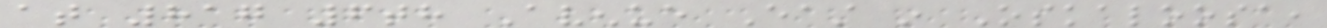at 817 6th Avenue East in Oskaloosa,
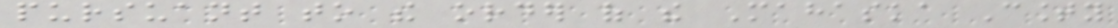pursuant to the order of the Mahaska County
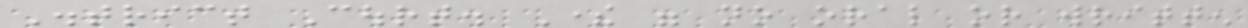District Court. There were no oral or written
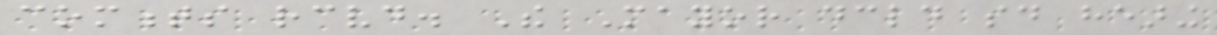comments received. The Mayor declared said hearing
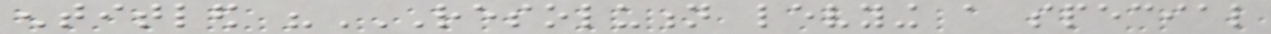entitled "RESOLUTION LEVYING A SPECIAL
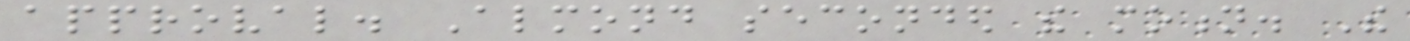approval. Almond seconded the motion. The
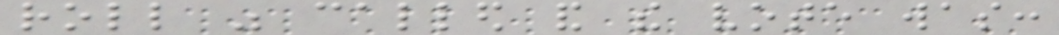roll was called and the vote was:
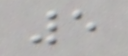5
